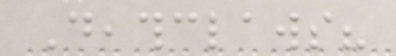Deathclaws?
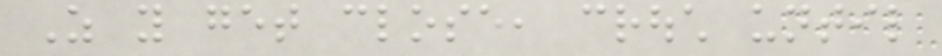As you get close, crouch until
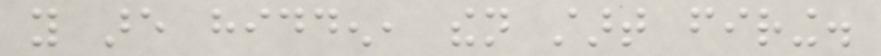you are hidden, then start firing.
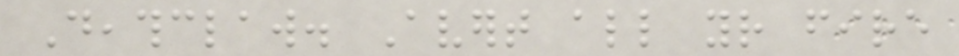Deathclaw. Avert all your fire
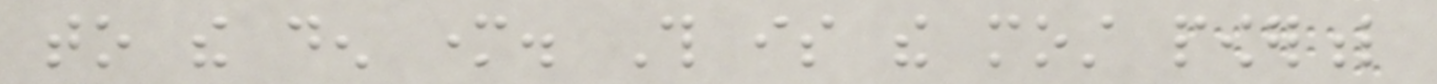to the den mother. This is the most powerful
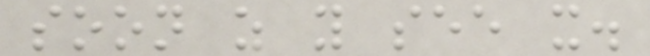soon as you see it.
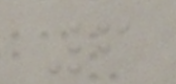6
